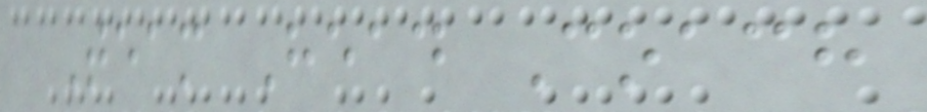Team Head Coach
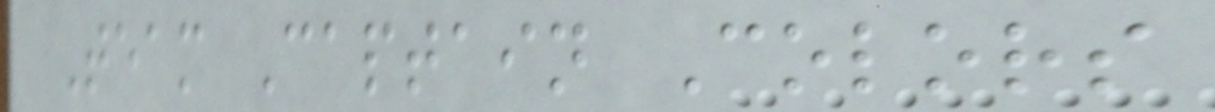Team Captain Colors
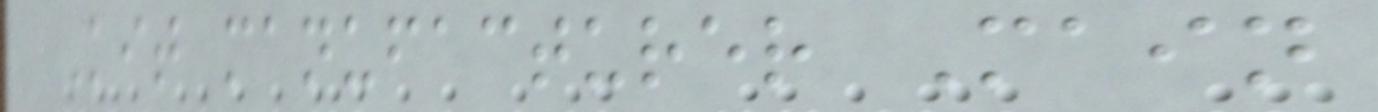Kit manufacturer Main
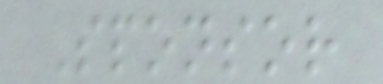Sponsor
